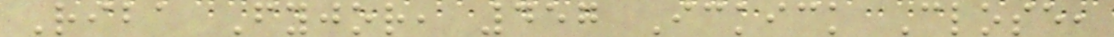Riba Fyjor, 457 Ickick Close,
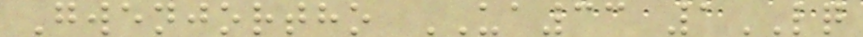Gwenjortho UA33 1LQ
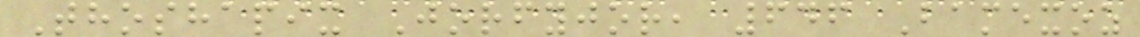Thoshapix Jorfyjor, 646 Bamexoz
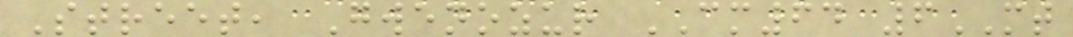Street, Gwenozur CM64 6MT
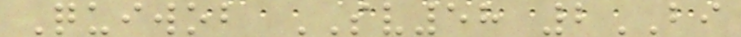Quiwob SV58 2BI
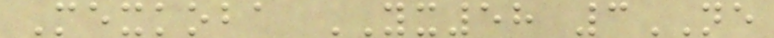Mexkoba YX58 3NE
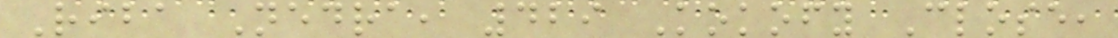Riba Nedra, 429 Kokofy Close,
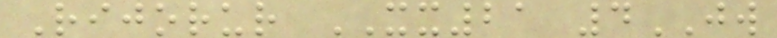Rijorur XX21 4JW
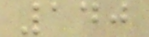140
